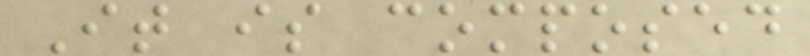It is composed
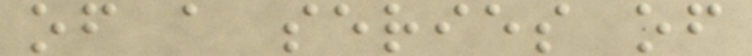of a series of
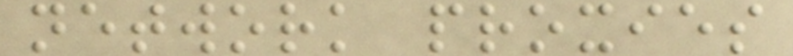network proxies
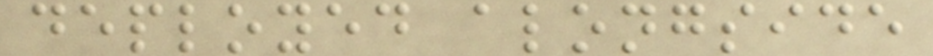deployed alongside
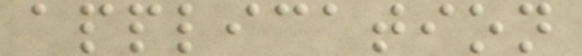application
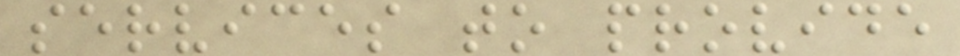services to provide
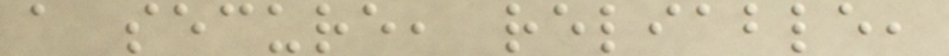a secure, reliable,
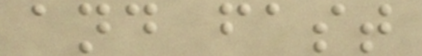and fast
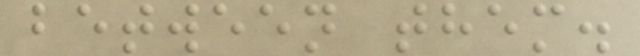between them.
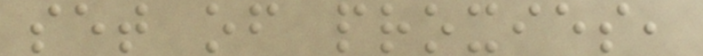set of proxies,
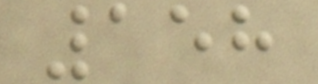158
